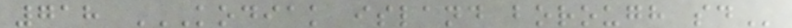718 KODIAK ISLAND BOROUGH SD
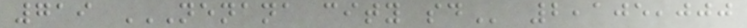719 NENANA CITY SD 2,105,000
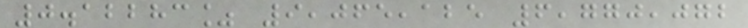0.12283% 9,065,125 6,770,072
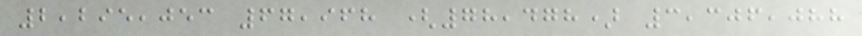2,295,053 67,968 (78,478) 3,306,088
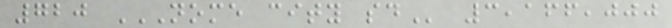720 NOME CITY SD 3,166,000
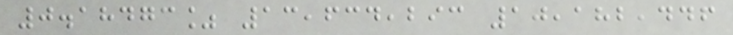0.18473% 13,634,293 10,182,446
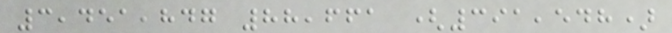3,451,847 88,661 (391,548)
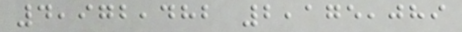4,972,482 2,175,089
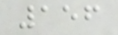156
